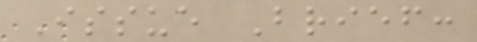Issue Brief:
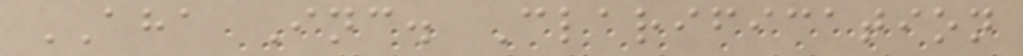AHA Inc. Clarification
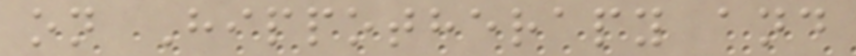on Hippotherapy and
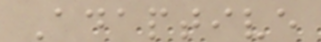Adaptive
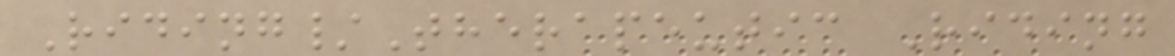Riding/Therapeutic Riding
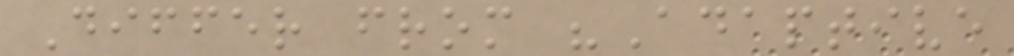Differ from "Adaptive
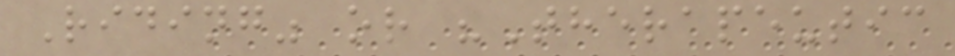Riding" or "Therapeutic
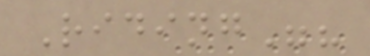Riding"?
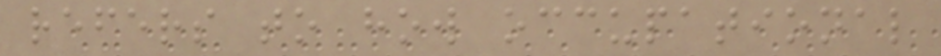refers to how occupational
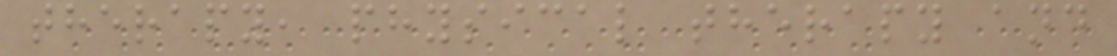therapy, physical therapy and
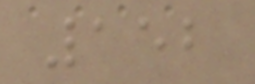152
